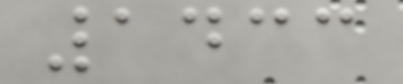1433
